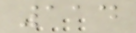114
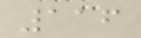116
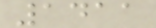1411
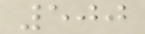500
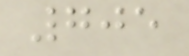705
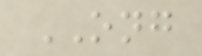ONG
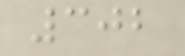302
